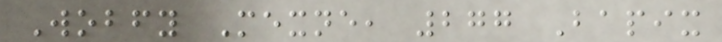Wobfy Mexne, 277 Bapix
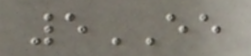5EE
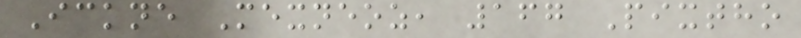Ickne Mexneoz, 167 Pixtho
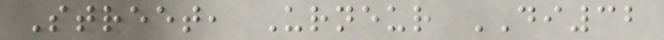Street, Urneur DI32
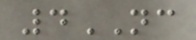4NC
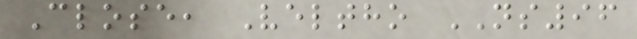Close, Veltho NS96
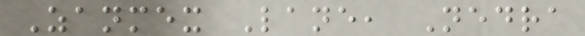Zanmex Lane, Nedra
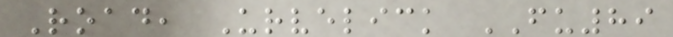Road, Urvelick FU89
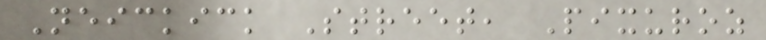Neickick Street, Pixuroz
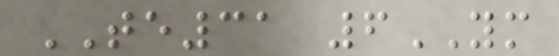TE31 6YM
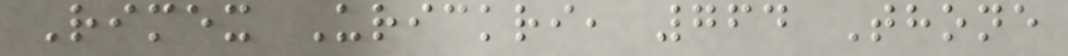Rimex Urickri, 764 Thone
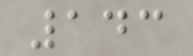143
